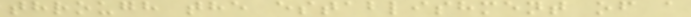through the establishment of a
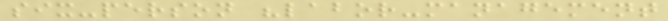six-person "labor-management
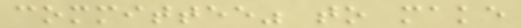committee" to make
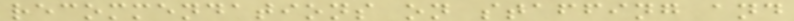recommendations on staffing and
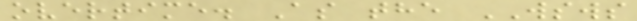overtime. As the WSWS
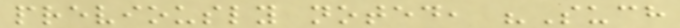previously noted, "Such
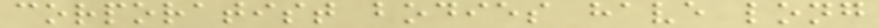corporatist bodies have long
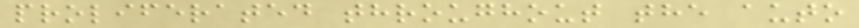proliferated throughout the auto
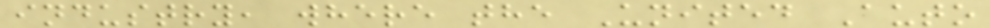industry, where the United Auto
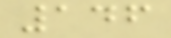146
